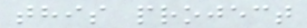this project
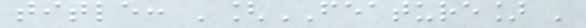title: '[FEATURE] '
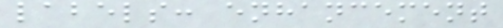labels: enhancement
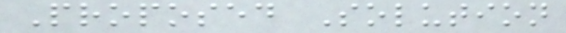Proposed Solution
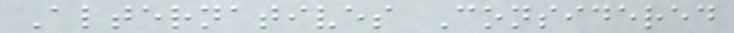Alternatives Considered
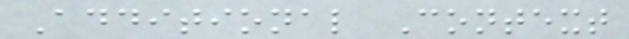Additional Context
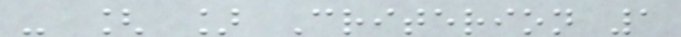- [ ] Criterion 1
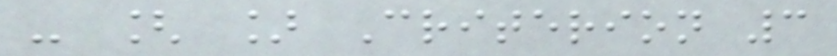- [ ] Criterion 3
